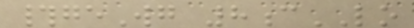#geWg 8cLO
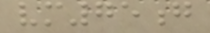vm75g
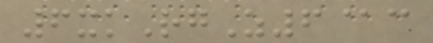6xkRgZ6@c
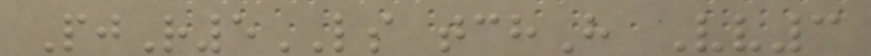PjR5LS tchH Vv3
